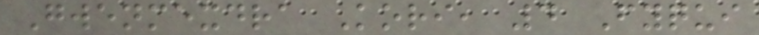Gwenmexdra Kori, 4 Fyqui
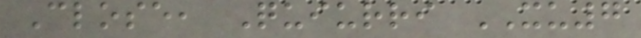Close, Quiurri XU7
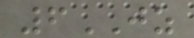6JZ
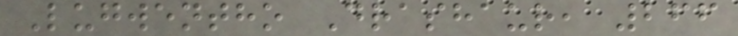Lugwentho Drashaur, 266
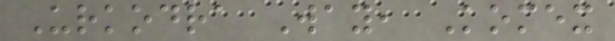Urkodra Way, Komex
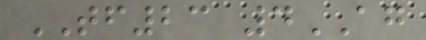TF23 4AG
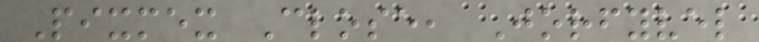Pixmex Close, Jorfyvel
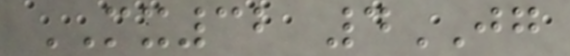MX32 4JG
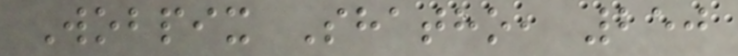Wobpix Shatho, 250
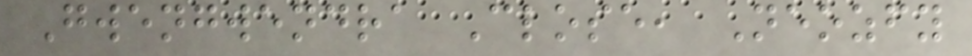Gwengwendra Close, Neozfy
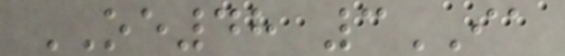OE48 3IA
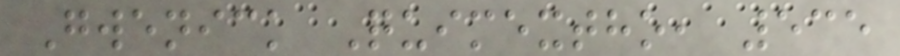Gwenick Quimextho, 535
